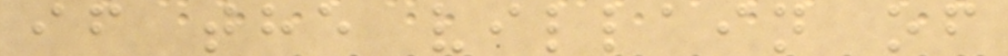if the villain of
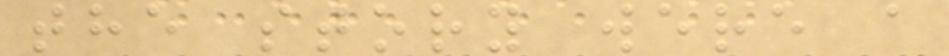the story were a
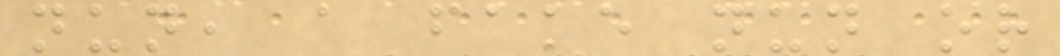nun, a fake nun or
